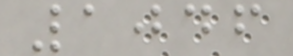1046
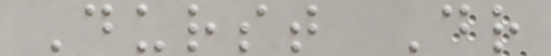Durst Dr
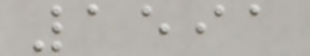1591
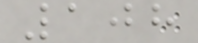108
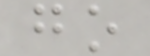go
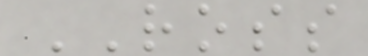ROSS
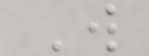W
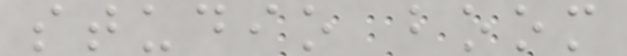studio boom
